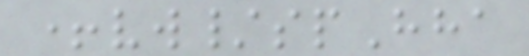+vw/spHha
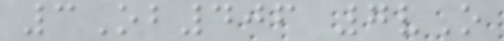3Ob406 7vO
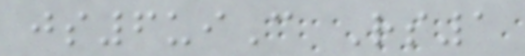js6uiC Rs1
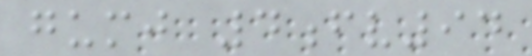gumj 4fv94
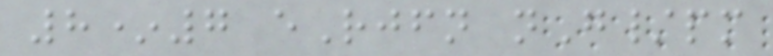8*7 eRjfn nG/pm
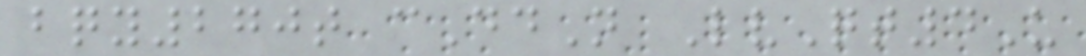bqy270t cDdN LvQt4U
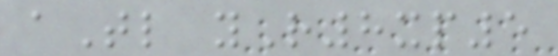aTl yR8xp5
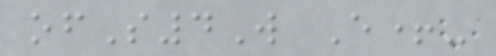ofS4W E+-
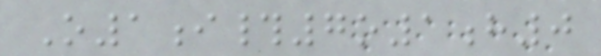O1i#7o1h0
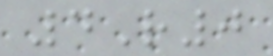4R0
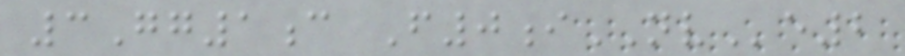3Gg1c F0iNVe2
